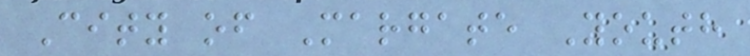City of Margate Youth
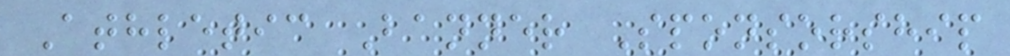Athletic Banner Sponsorship
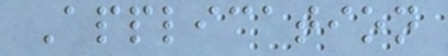Application
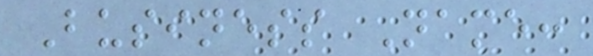Business Name:
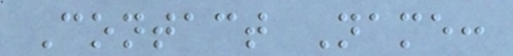Contact Name:
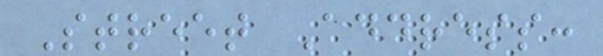Street Address:
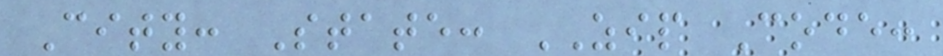City: State: ZIP Code:
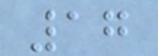17
